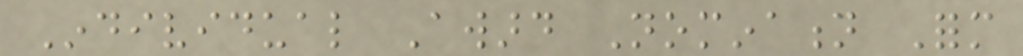Individual Award Nomination Form
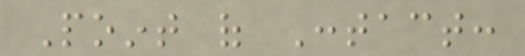Point of Contact:
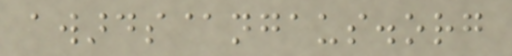awards@ngaus.org
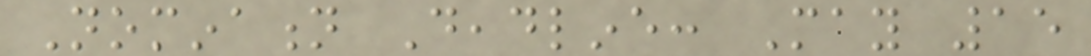Nomination Deadline: May 15
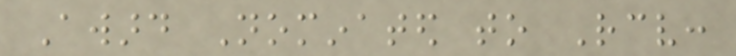Award Nominated to Receive:
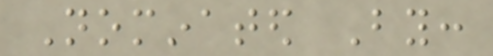Nominated By:
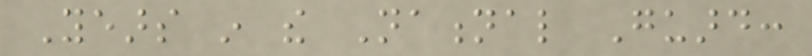Years in the National Guard:
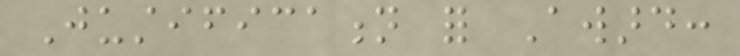Justification for Award:
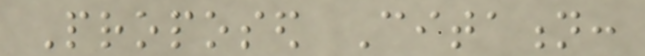Proposed Citation:
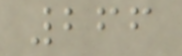266
